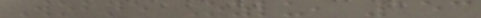Wobne Ozlu, 153
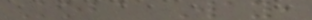Koba Way,
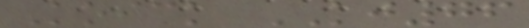Koick KJ76
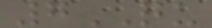7QU
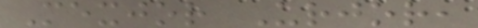Mexjor Urjor,
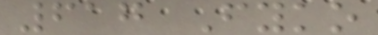617 Fyko
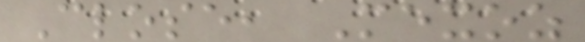Close, Mexoz
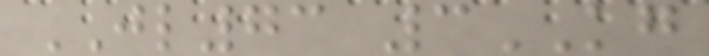JL73 3KG
